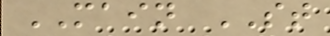MAIN ST
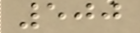500
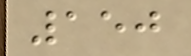150
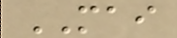MAI
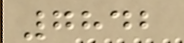7842
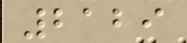2129
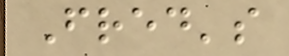Fred's
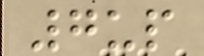7up
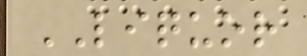LIQUOR
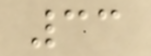33
